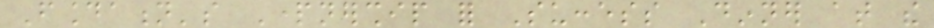Foundation's Partnership for Success Dinner at the
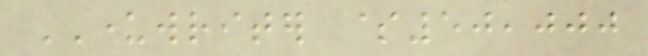UNDERWRITER $50,000
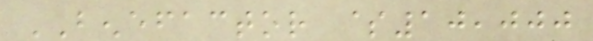BENEFACTOR $10,000
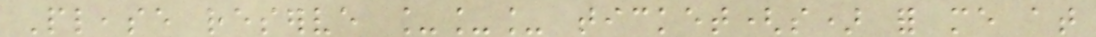Please reserve ___ ticket(s) for me at
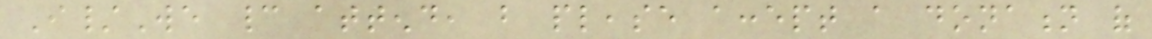I/We cannot attend, but please accept a donation of
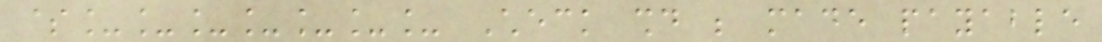$_______ Check should be made payable
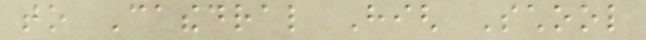to Cathedral High School
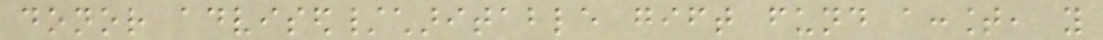donor advised/charitable gift fund account, you
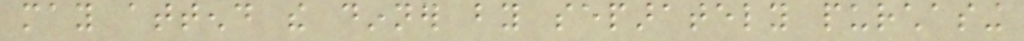may attend the dinner by separately purchasing
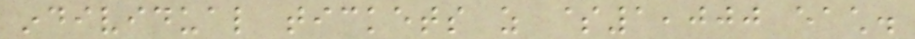individual tickets as $1,000 each.
